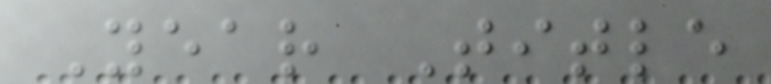Year Title
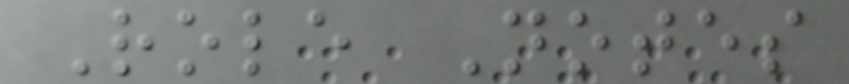Role Notes
